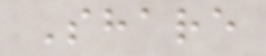Share
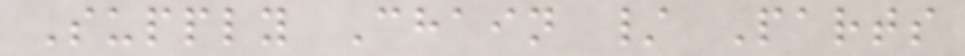Supply Chain / Parts
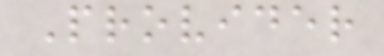Provider
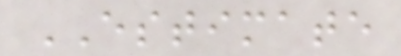ESTIMATE
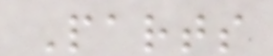Parts
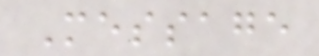Message
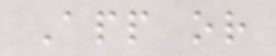App or
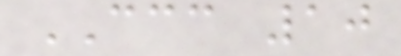CCC 10
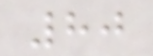80
